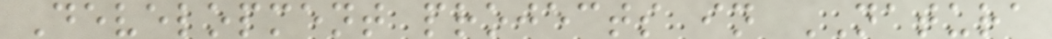Development projects in NATURA
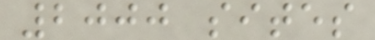2000 sites
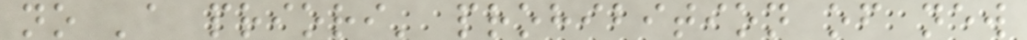no 'a priori' prohibition of new
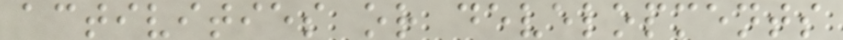activities or developments
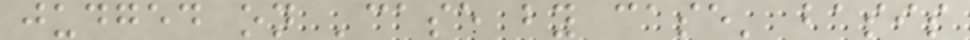judged on 'case by case' basis
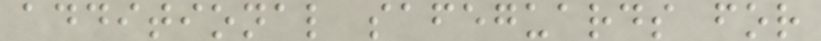additional safeguards for
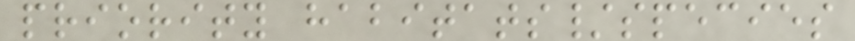priority habitats/species
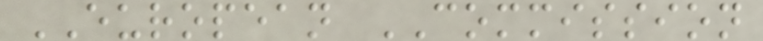EUROPEAN COMMISSION
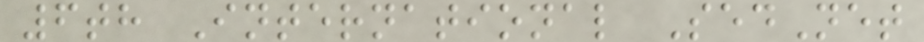6th International SedNet
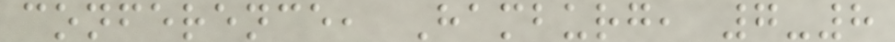conference, Hamburg, 7-8
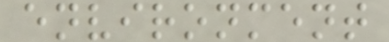environment
